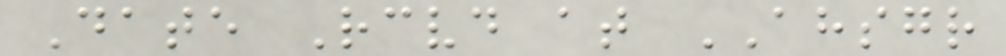Date Received at AHSGR
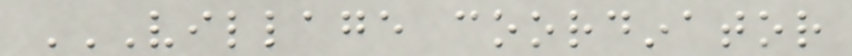VILLAGE COORDINATOR
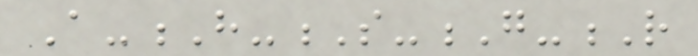A-H-S-G-R
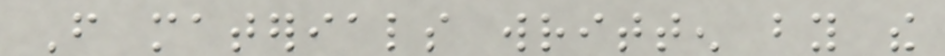From materials written by the
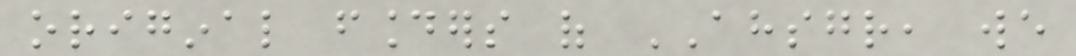original founders of AHSGR, we
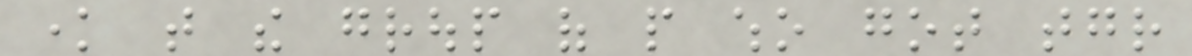know that the group of people who got together
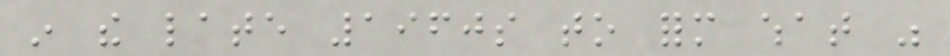in the late 1960s to form what was
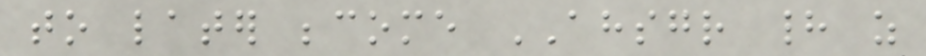to later become AHSGR had as
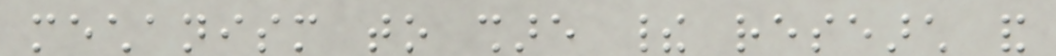mechanism to share their research and
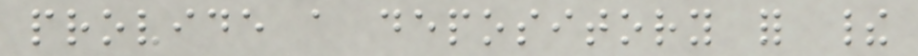provide a depository for their
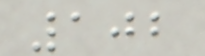102
